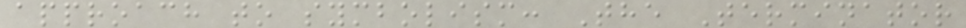approach to symbolism: The Terminator
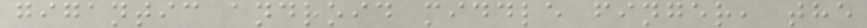gigantic android middle finger, the
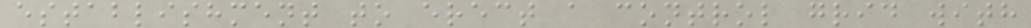establishment to erect a control grid with
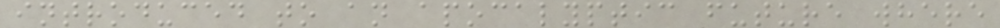introduced to an apocalyptic future where
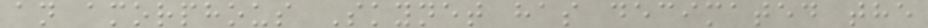an amorphous Skynet has decimated the
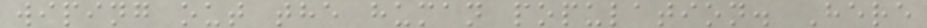wiping out the human population. Here
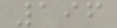196
